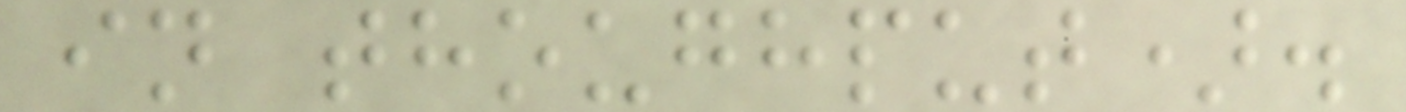in thoughput).
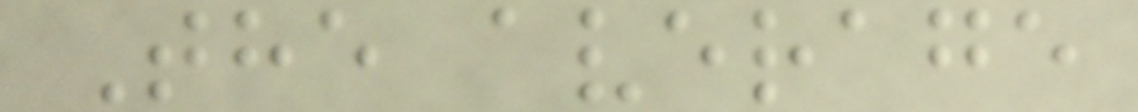The average
